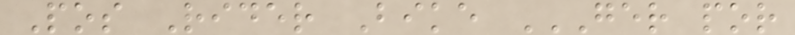Pos Rider Bike GER POR
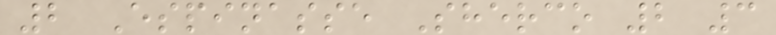2 Espinasse Sherco 2 3
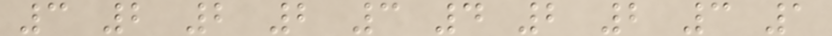3 2 2 2 3 4 2 2 3 1
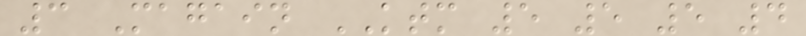3 Magain KTM 5 5 5 4
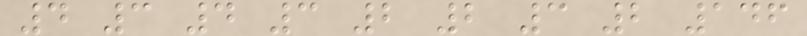4 3 4 3 2 2 3 2 146
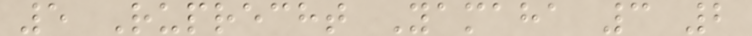5 Ruprecht Yamaha 3 2
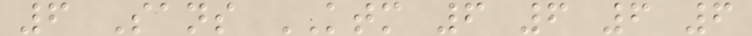6 Sans KTM 6 6 6 6
